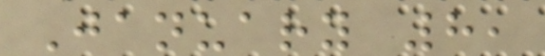January 8,
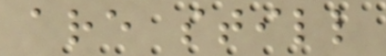are still
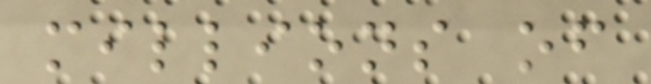millions of
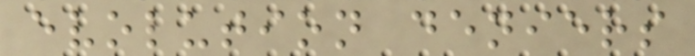evolution deniers
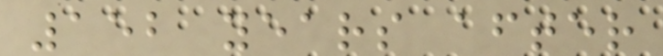152 years after
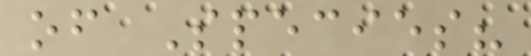of Species?
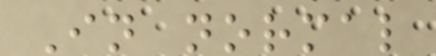In normal
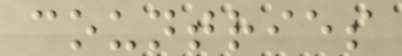countries
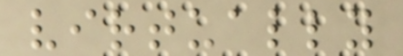virtually
